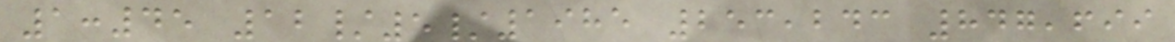1:45 12/5/1985 253,243 847,699
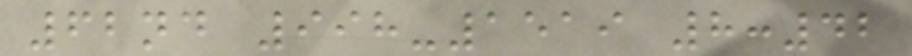62nd 998-1519 8:42
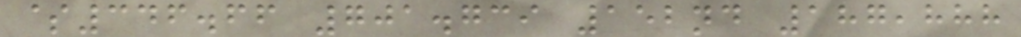$346.66 701.739 152nd 187,888
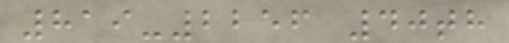819-2256 40th
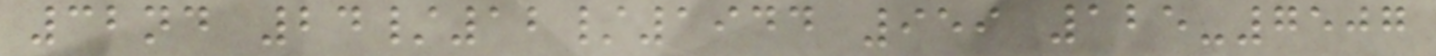32nd 24/12/1944 959 125-7507
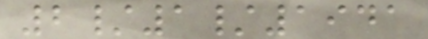2/1/1941
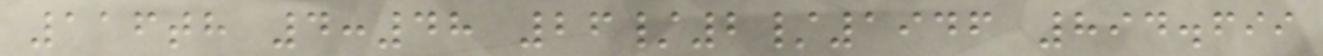116th 4:48 26/2/1946 894.699
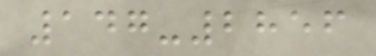147-2856
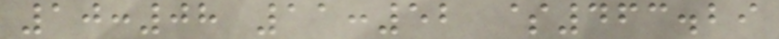10:08 11:52 $463.29
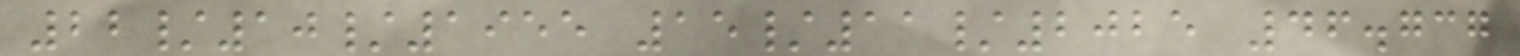22/10/1955 15/11/2025 46.737
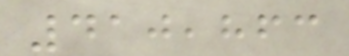410,863
